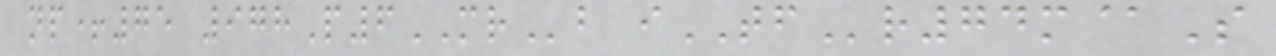np+75 978P6MRb iTFr74m@S
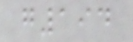g194
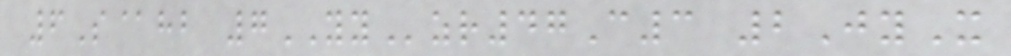6S@hb 7YYzr47C3 2JyX
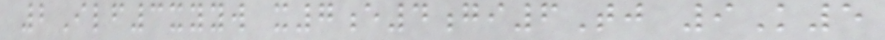2Ilf3xyyw x7e4gi6Tj 9K5
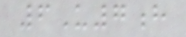6U7h
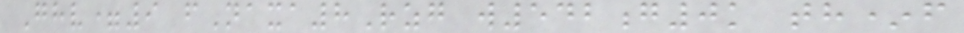Ghv=9 fNaxa8Rzg w542g0k th*f
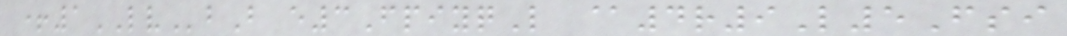+1LVbB e3FpiyqL @4r9L5Fsi
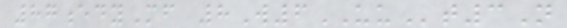87edyMf 8W6UUt3N
